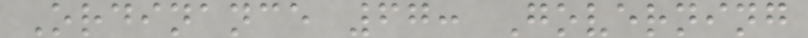Ordinance 67: Governing
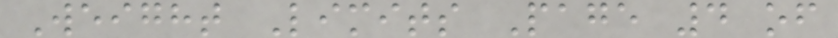Weight Limits Page 4 of
